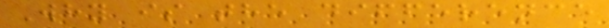Why is the difference
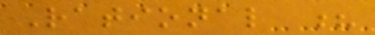Rational ?
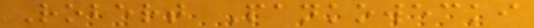Robert Pankowecki
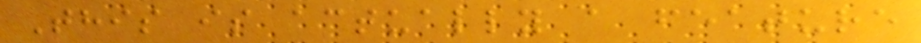This is actually a feature
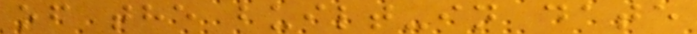of the built-in date
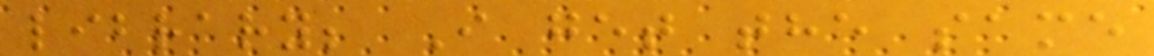library; I get the same
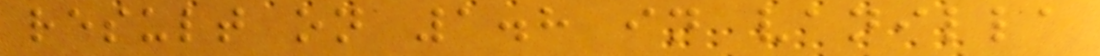result on 1.8 in vanilla
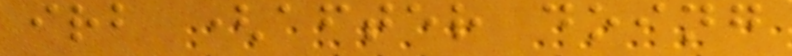irb (after doing
